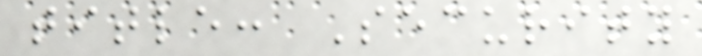title: Security
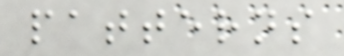patterns
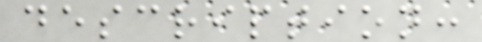description:
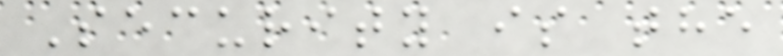Security is the
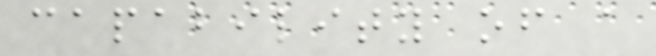capability of a
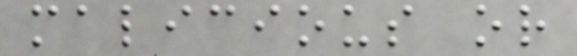malicious or
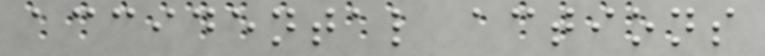accidental actions
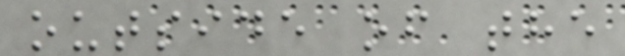outside of the
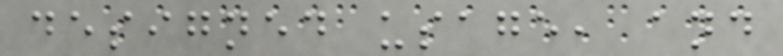designed usage, and
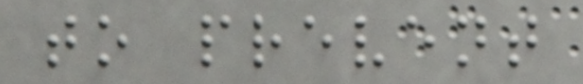to prevent
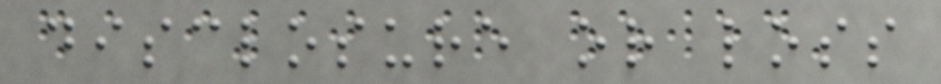disclosure or loss
